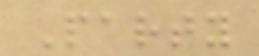Party
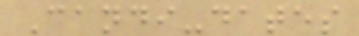Candi-dates
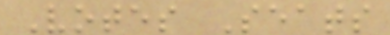Votes Seats
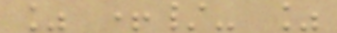% +/- %
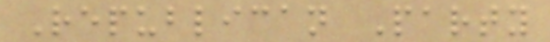Republican Party
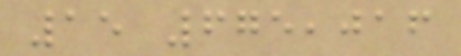15 675,016
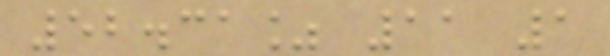52.31% 11 1
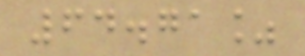64.71%
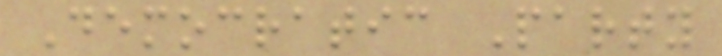Democratic Party
